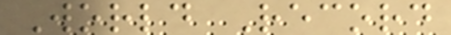World Record
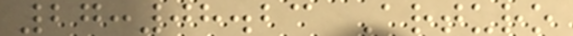27:08.23 Arturo
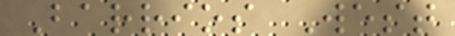Barrios West
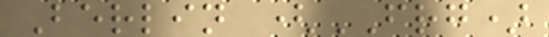Berlin (FRG)
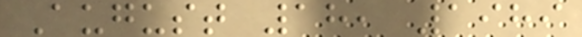August 18, 1989
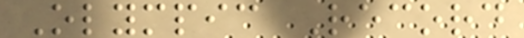Olympic Record
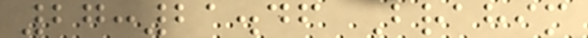27:21.46 Brahim
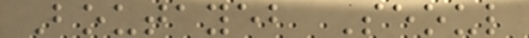Boutayeb Seoul
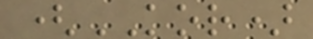(KOR)
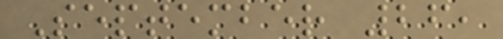September 26,
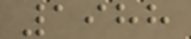1988
